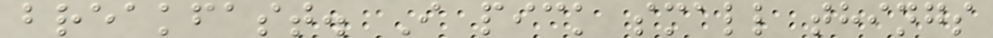breakfast. I pick small things
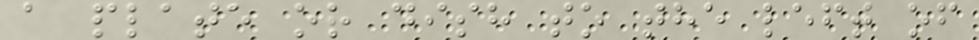a plate or dish to the left of
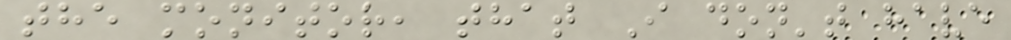the monitor, that I don't have
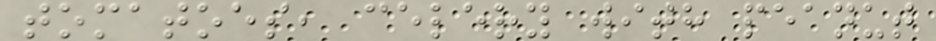tomatoes, celery with peanut
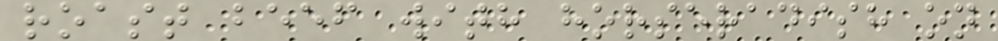roast beef with horseradish on
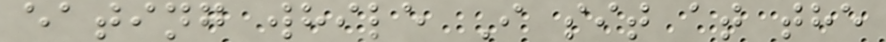eating while I sit at the
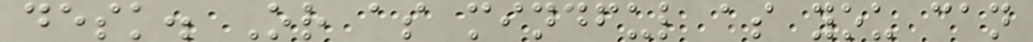desk. Or as mindful as you can
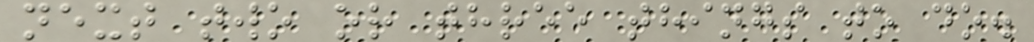next two or three things to do.
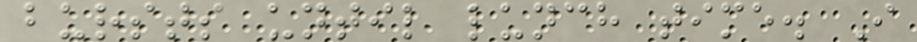bursts until lunch time. I
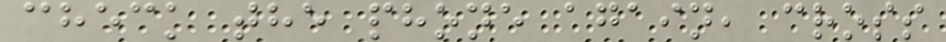check the phone again, cross
